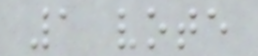1 vote
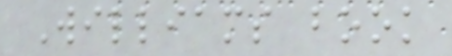Williams book
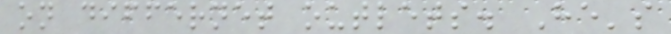on differnet outlets. He's
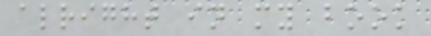alright in my book
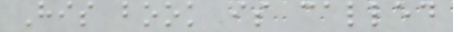His book is called
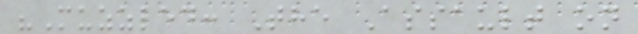"Muzzled: The Assault on
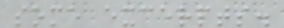some excerpts.
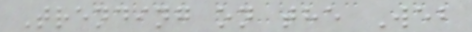Trending on the Web
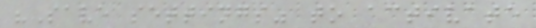"Save settings" to activate
